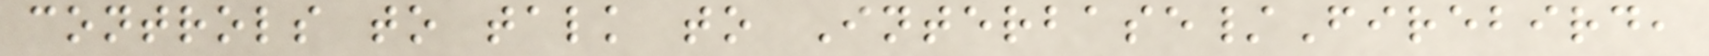controls to talk to Interbase/Firebird,
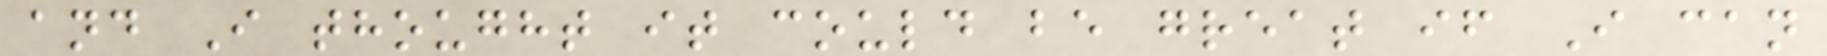and I thought it could be great if I can
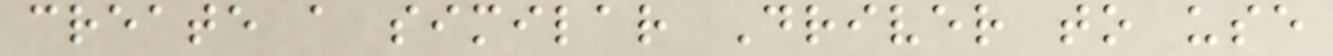create a similar Driver to use
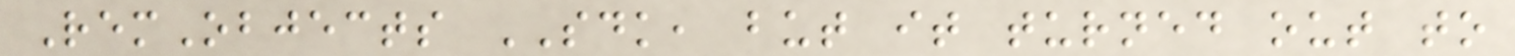RemObjects SDK, but it turned out to
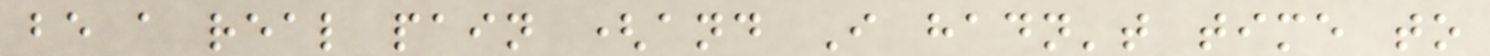be a real pain (and I hadn't time to
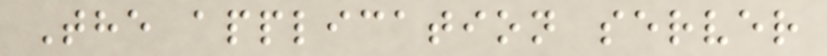The application server
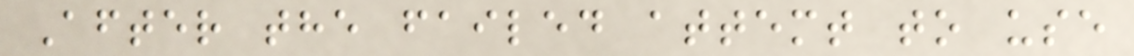After the failed attemt to use
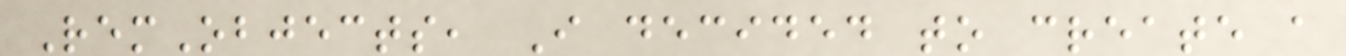RemObjects, I decided to create a
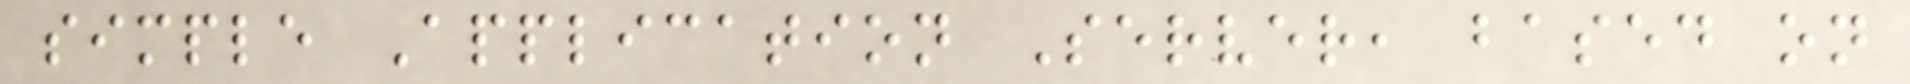simple Application Server, based on
